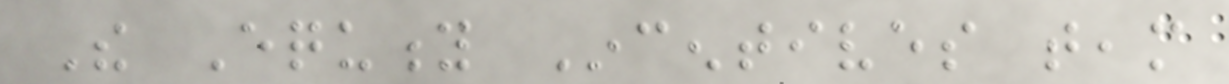The Equity Incentives team
